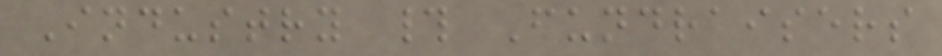Industry # Fundraisers
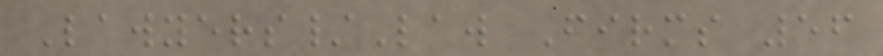Lawyers/Law Firms 56
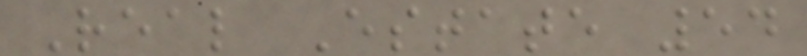Real Estate 54
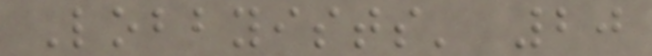Lobbyists' 20
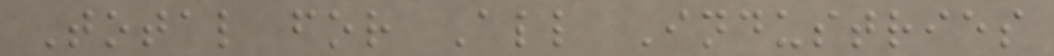Total for All Industries
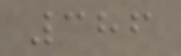386
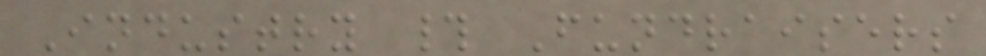Industry # Fundraisers
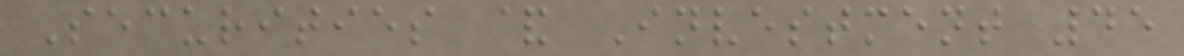Securities & Investment 45
